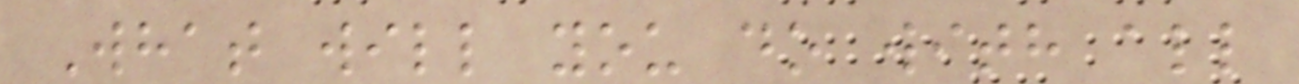What will you do with all
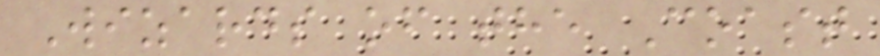Wizards of the Coast
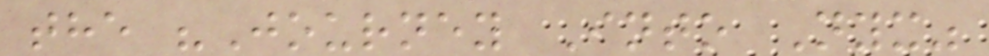the "Journey Into Nyx"
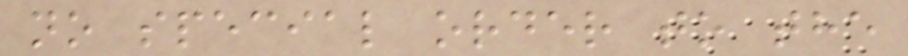no special order to the
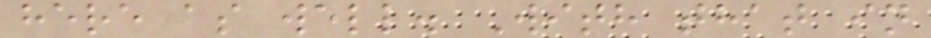here as well. With that in
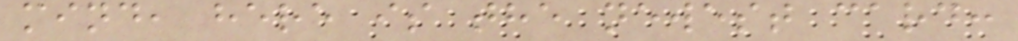mind, here is the newest card:
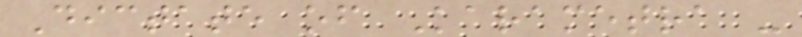Dictate of Karametra -
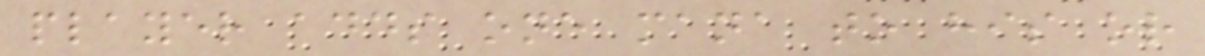player adds one mana to his or
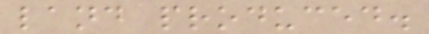land produced.
